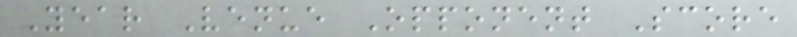Year Venue Opponent Score
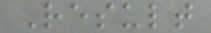Result
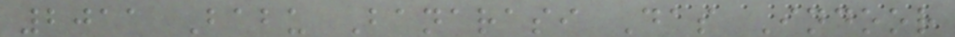2011 Babu Banarasi Das Indoor
